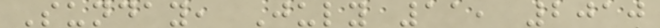Sunday, July 11, 2010
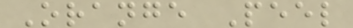Orange Peel
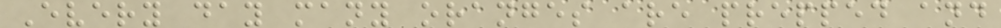Every day many oranges are prepped and
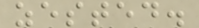zested.
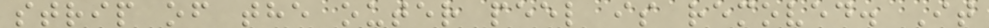strip of the outer peel is removed. It
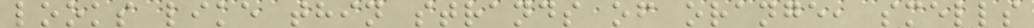looks like thin strands of orange, smells
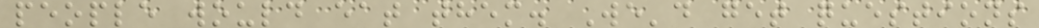people would eat them. We'd get questions
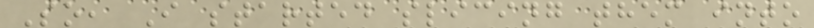So, I started slicing them into
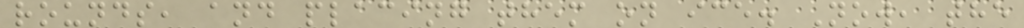rounds, and placing them on ice. Now, the
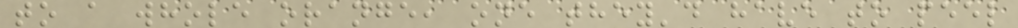to a whole orange, one they'd have to peel
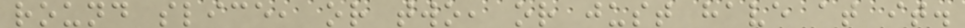round slice, or two, or just have at it.
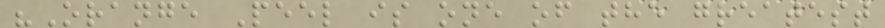"Orange Peel is one of the greatest
